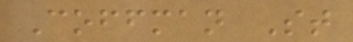Coffman St
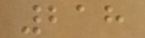218
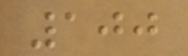100
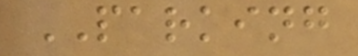PARKING
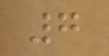7
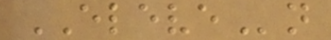ELEVEn
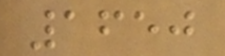1650
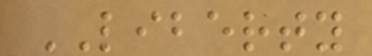LIBERTY
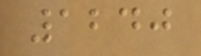1240
